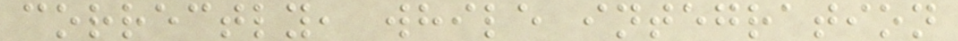correctly, while integration
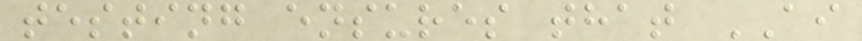testing ensures that AI
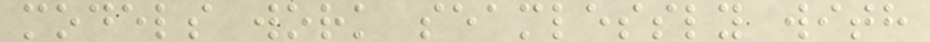models work seamlessly with
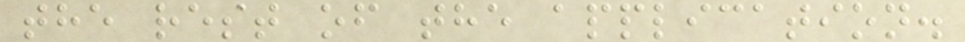the rest of the application.
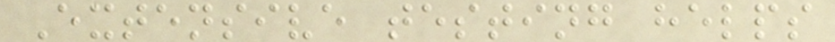Extensive testing helps
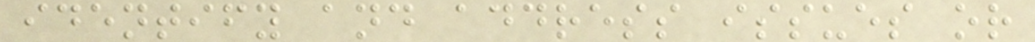identify and address issues or
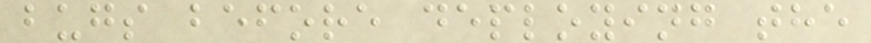bugs before deploying the
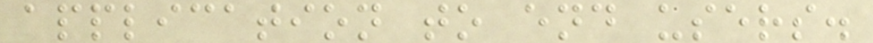application to end users.
